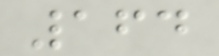164
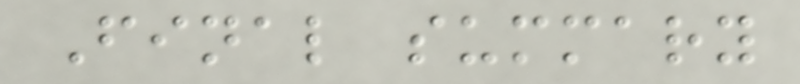Final summary
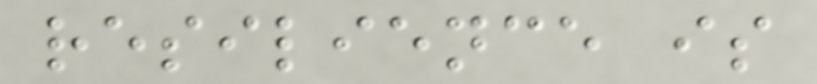resilience is
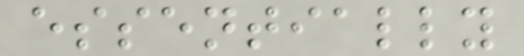essentially
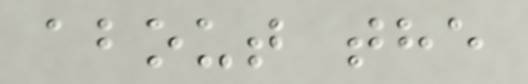about the
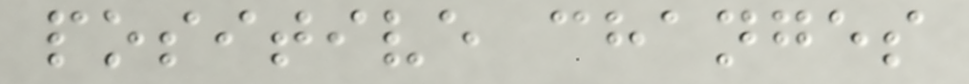positive changes
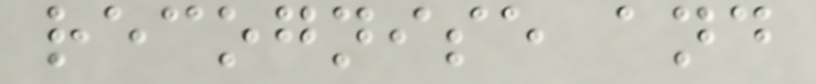recognise and
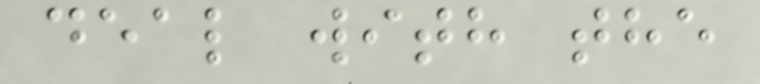deal with the
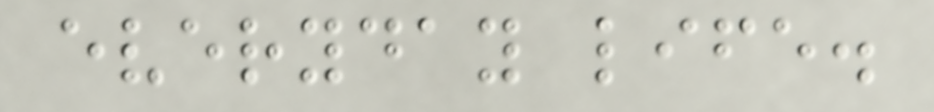everyday life.
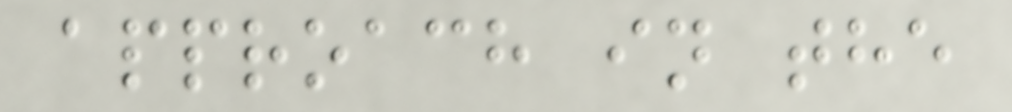approach in the
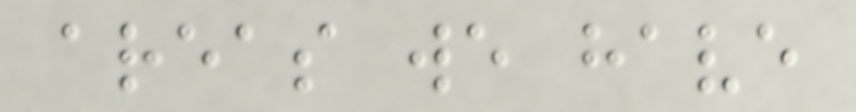areas we have
